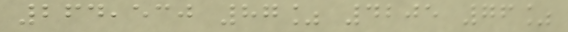264,530 87% 4205 76%
